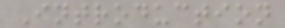Introduction
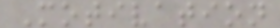Motivation
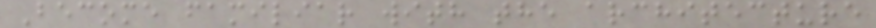Become familiar with the architecture
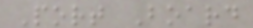Port Board
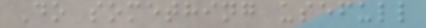Do something usefull
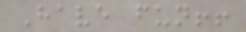Have fun!!
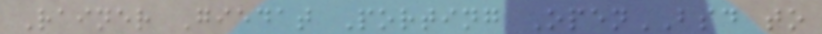Rainer Giedat Porting OpenBSD to
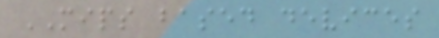MIPS based devices
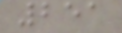251
